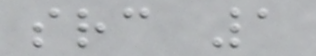src 1
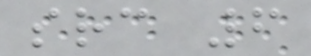src 6
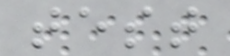test
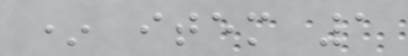* item 1
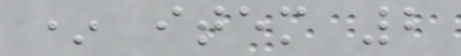* item 2
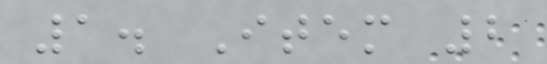1. Item 2
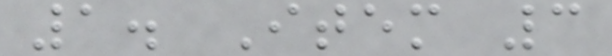1. Item 3
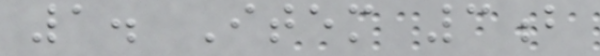1. Item 3b
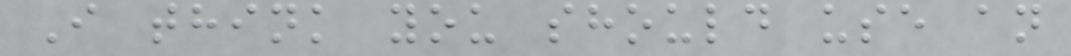I think you should use an
